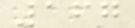167
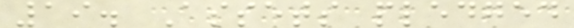19. Assets pledged
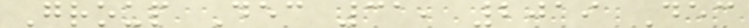Group Dec 31, 2019 Dec
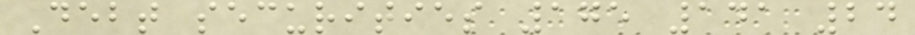Debt securities 175 141 24
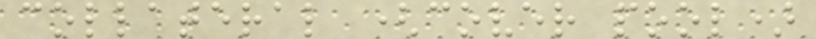collateral (cover pool)
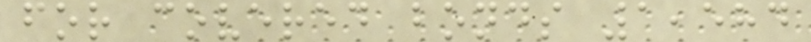for covered bonds 1,584
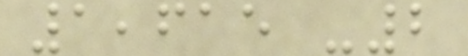1,615 -2
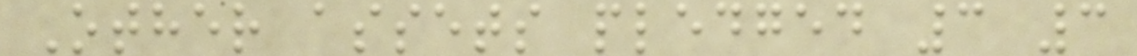Other assets pledged 3 3
